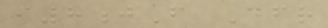i8jF Dfr
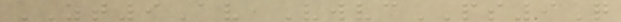ZT9Av VwvcPS9Q
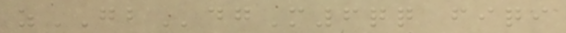zGBdgM6qq fiqi
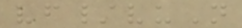vf/vuN
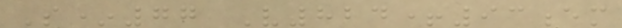S*77 V824+93em
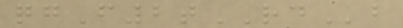qgF2tRDb
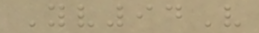Yv94V
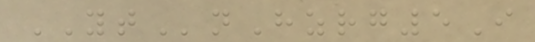YTnHzrg5I
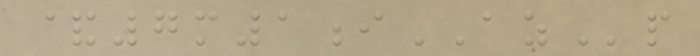&7m1iAZp
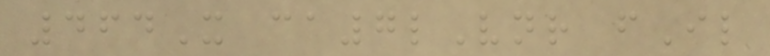464X ca7lVnr fIl
